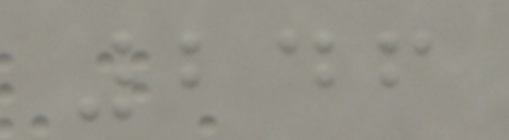246
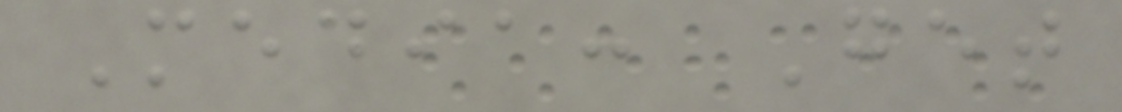Media: Get
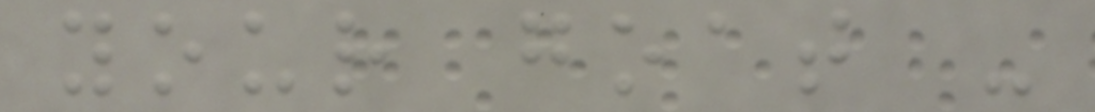your goat -
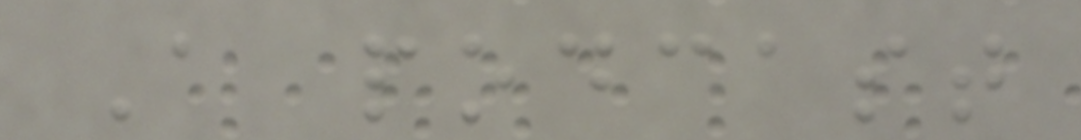A podcast
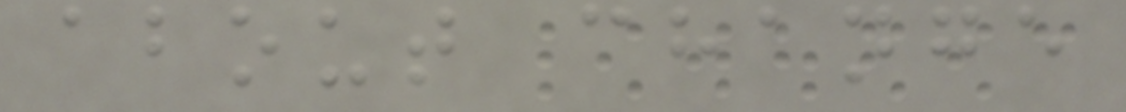about change
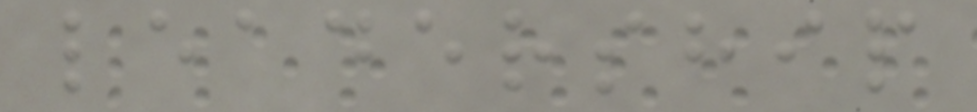leadership
